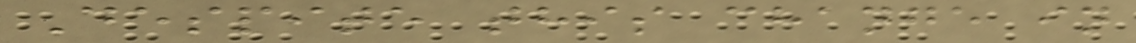Despite this change in
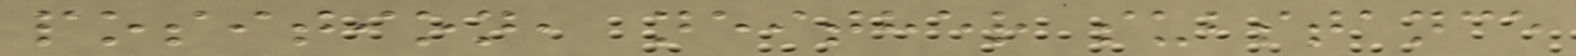position, neither substance
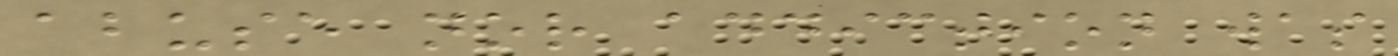abuse nor addiction was
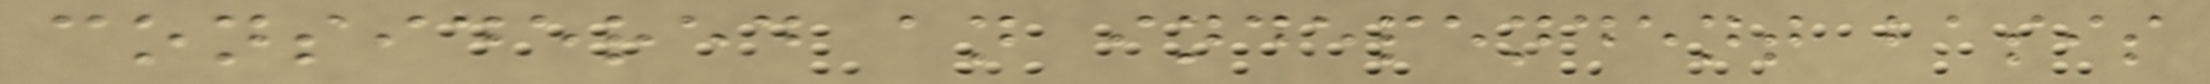considered an independent basis
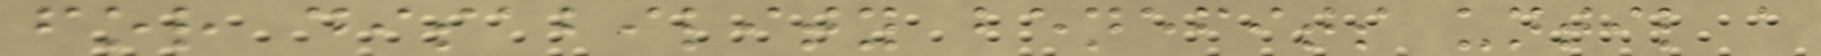for disability benefits until a
